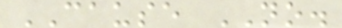CAUSE NO.
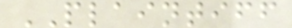PLAINTIFF
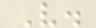V.
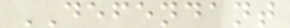DEFENDANT
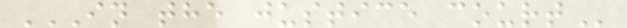IN THE JUSTICE COURT
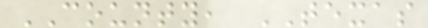COUNTY, TEXAS
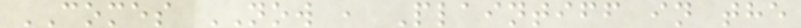COMES NOW , Plaintiff in the
